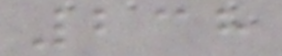238
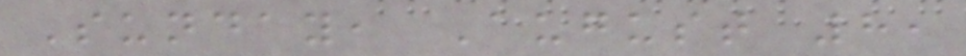Sunday, August 8,
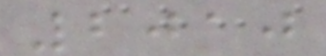2010
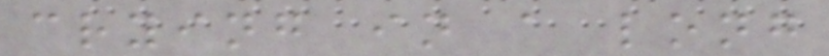crying in a long
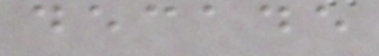decade
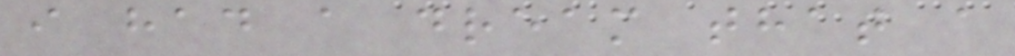i had a dream that a
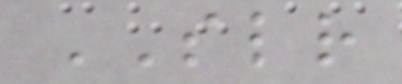SLR
